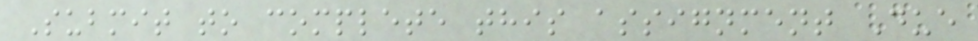Submit to complete this assignment Due
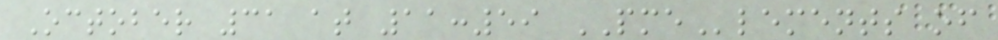October 31 at 11:59 PMElements of
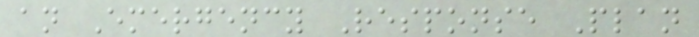an Emergency Response Plan
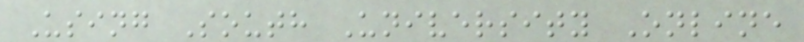Using South University Online
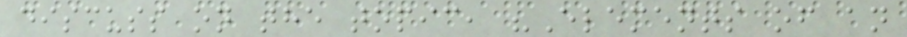discuss on the topic, "Elements of an
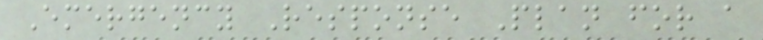Emergency Response Plan for a
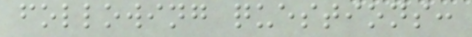following questions:
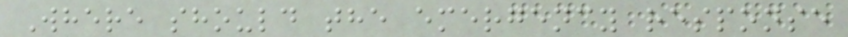Where should the emergency response
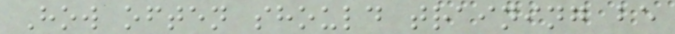How often should training be
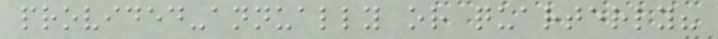provided-annually or quarterly?
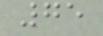75
